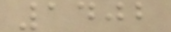1402
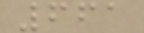661
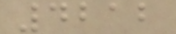4212
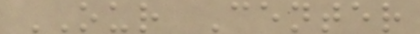OUR Center
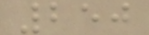250
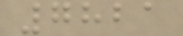7821
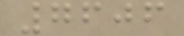7606
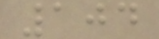104
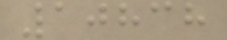10838
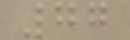77
